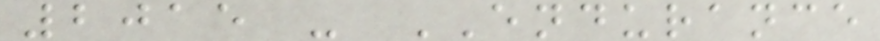2015 - ENDURANCE
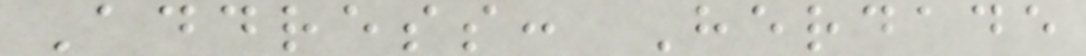Address: Herdade
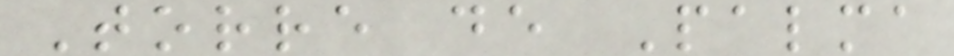Torre de Palma
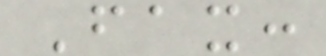Fax:
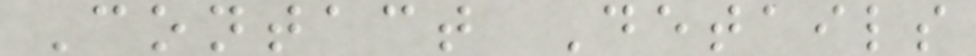Contact Details
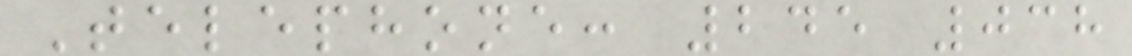Telephone: 245 038
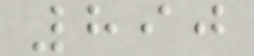890
